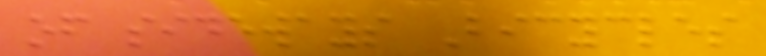of sideways Bicycles
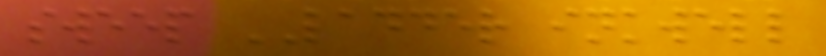sweep LADDER inkwell
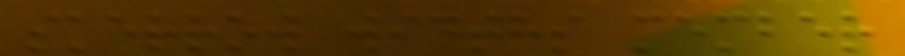skerrow widths member
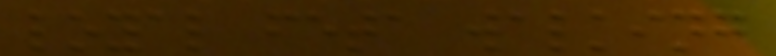loyal feta walking
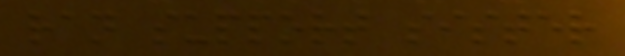ran support sister
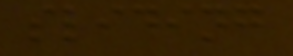sliding
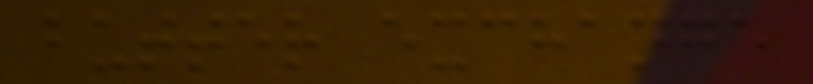butter exchange
